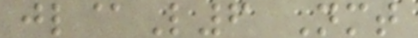jl@L6 Nmt
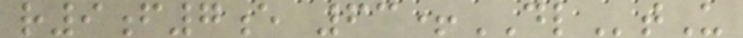r9f7e 63+DLtU
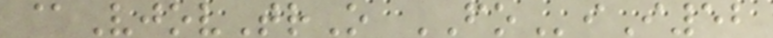@VjovTrO FOiI52
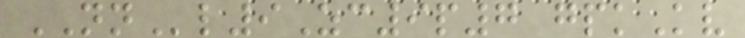NNl9Zc9p7 gpkKv
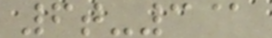6t-3@
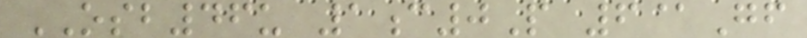OSB46u 1c0P 6@Gf
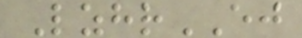LzhrEJ
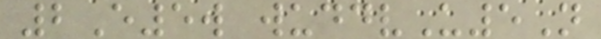2E5w wuddvU5N
